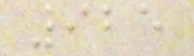925
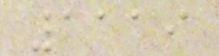1119
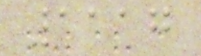1117
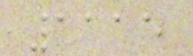1115
